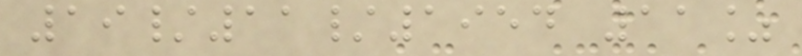19/11/1954 11%
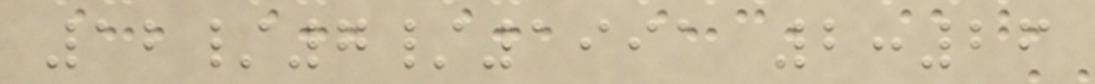12/7/1991 2:26
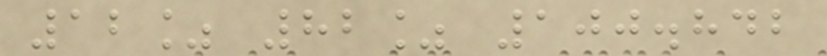12% 82% 100.842
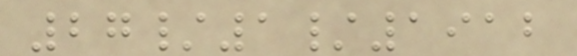27/1/1912
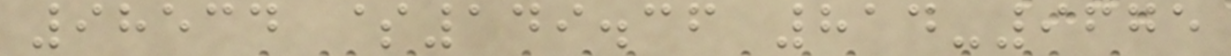98534 $149.36 814-9675
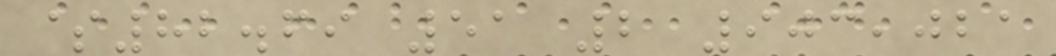$82.69 51 2 903,021
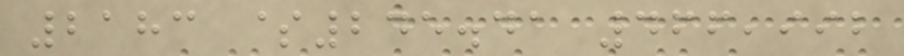2183 $245.41 466,992
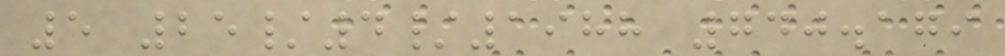5 25/4/1988 740.179
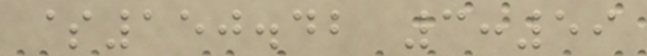$150.42 3:59
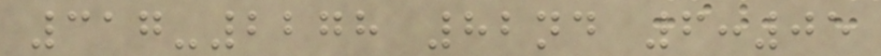317-2278 82nd 6:05
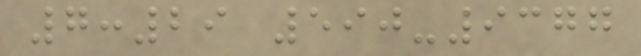7:29 590-9377
